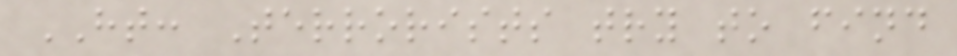HT: Terrorists try to find
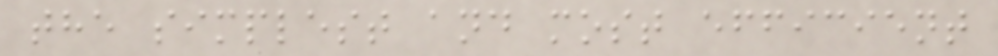the simplest and most efficient
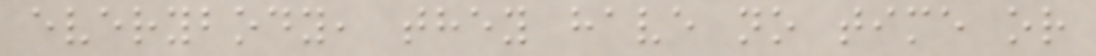everybody, they have no time or
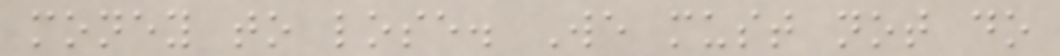money to lose. We must not do
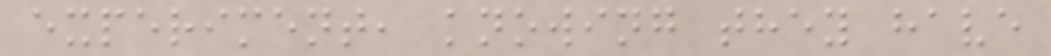experiment, knowing they have
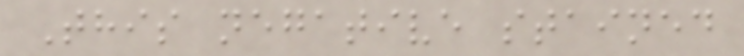This negative stained
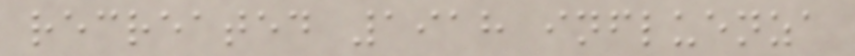recreated 1918 influenza
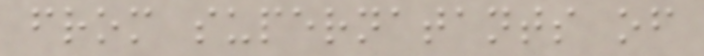from supernatants of
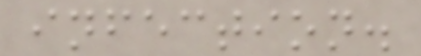infection.
